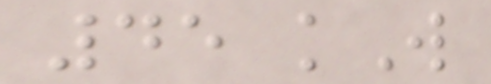45 kW
